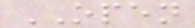OPEN
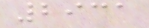2931
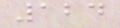124
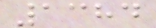1384
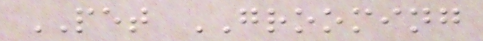PET GROOMING
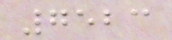7523
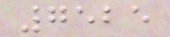7525
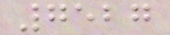7527
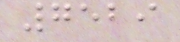7529
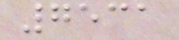7531
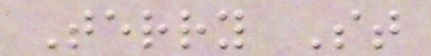Terry St
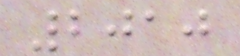2010
